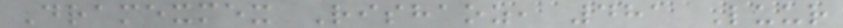Dramexmex Rishaoz, 481 Luur
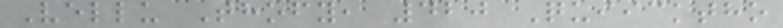Vellu Thofy, 420 Quiicktho
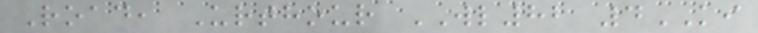Road, Urthour WL82 4KI
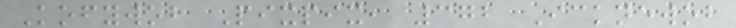Kofywob Pixpix, 372 Icknewob
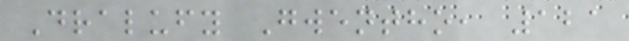Dralufy Gwentho, 121
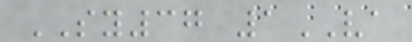SY37 1VA
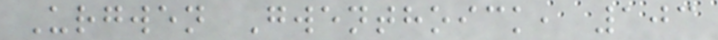Urgwen Gwenthoick, 103
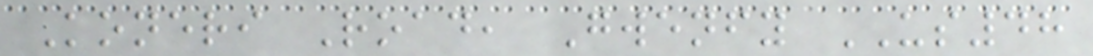Koneri Road, Gwenfy US48
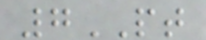7PT
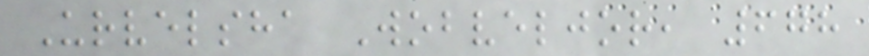Urvelsha Wobveljor, 678
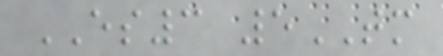ES3 5TM
